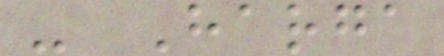- Harga
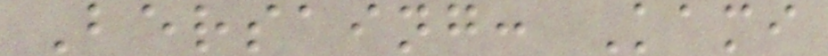Bersaing: Kami
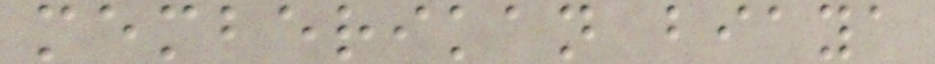memberikan biaya
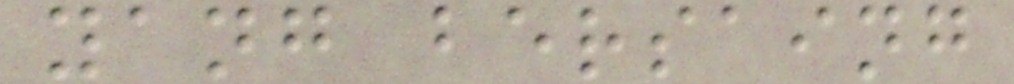yang bersaing
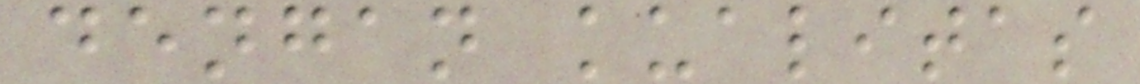dengan kualitas
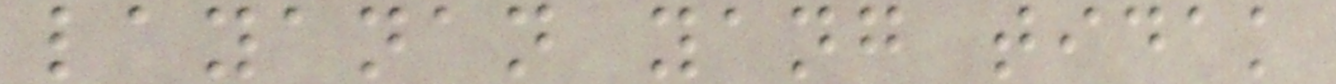layanan yang tidak
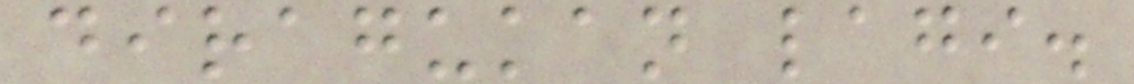diragukan lagi.
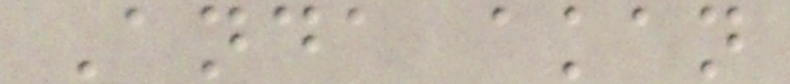Anda akan
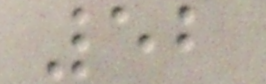52
